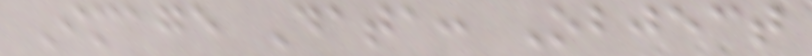Image Data: Object
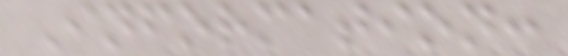Information:
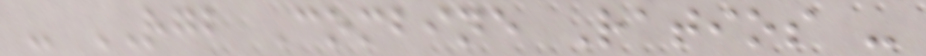- RGB Combine Ratios -
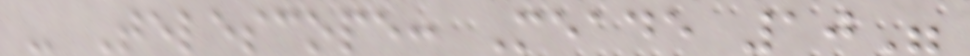- Telescope: Meade 10"
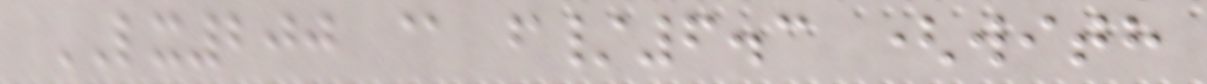LX200 @ f/6.3 (with
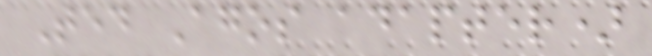Ted Agos adapter)
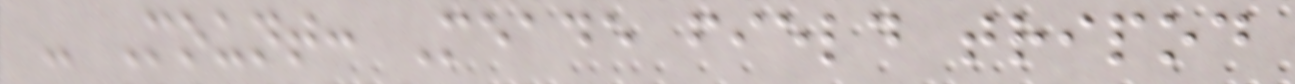- Mount: Meade field tripod
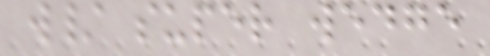w/ super wedge
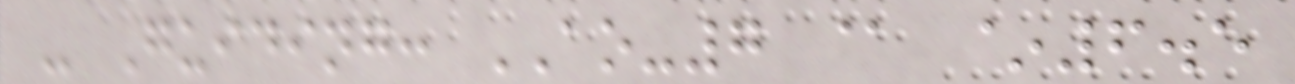- Guiding: AO-7 @ ~6.5
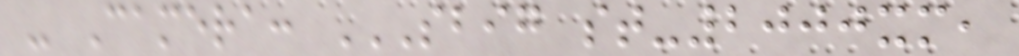- Camera: SBIG ST-2000XM,
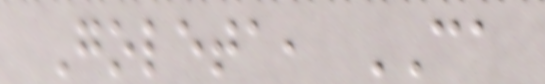Goleta, CA
